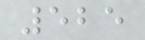525
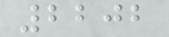2202
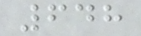648
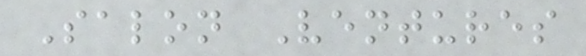Salon Ventures
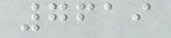7619
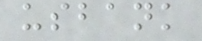usbank
